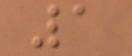1
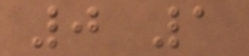0 1
